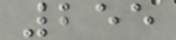255
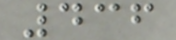436
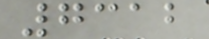7312
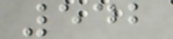542
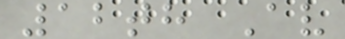12th Av
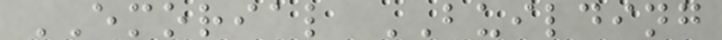EMORIAL BUILDING
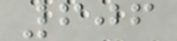606
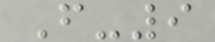F-9
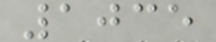1035
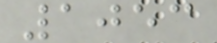1053
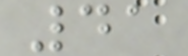41
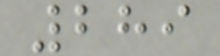289
